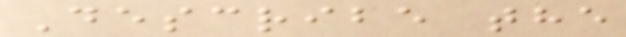Describe the
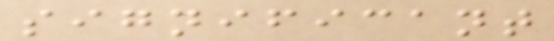significant
